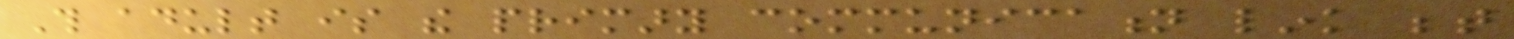This adult is the primary communication link between
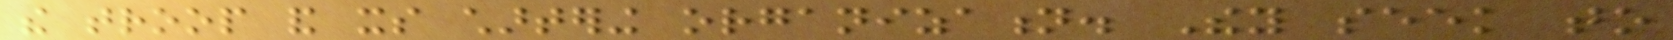the troop and its chartering organization. They seek to
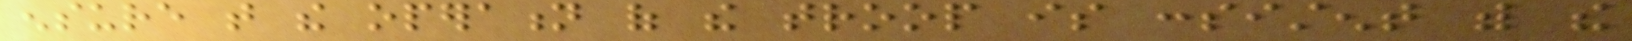ensure that the operation of the troop is consistent with the
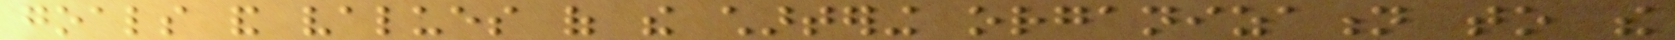goals and values of the chartering organization to the
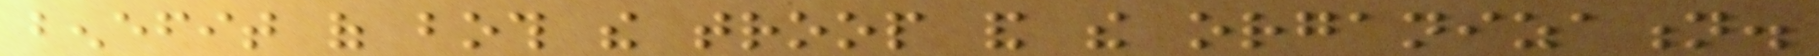benefit of both the troop and the organization.
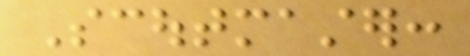Scoutmaster:
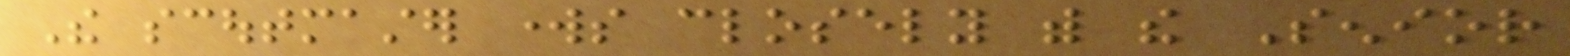The scoutmaster works closely with the Senior
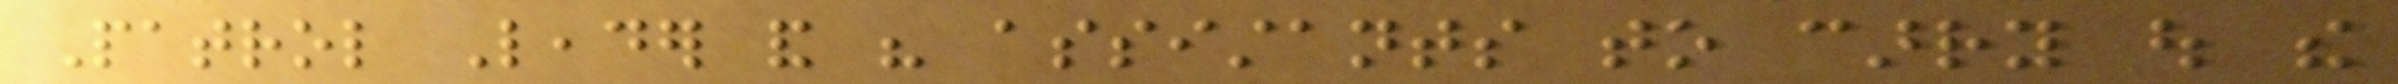Patrol Leader and his assistants to carry out the
